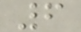6
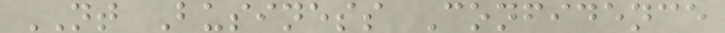NT Business Confidence
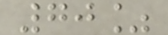70%
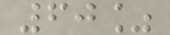60%
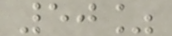50%
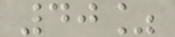40%
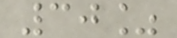30%
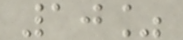10%
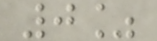0%
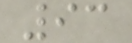93
